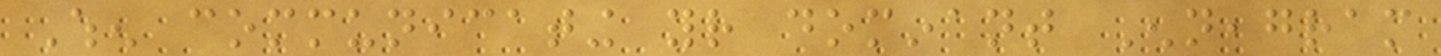When communicating your dominant Enneagram
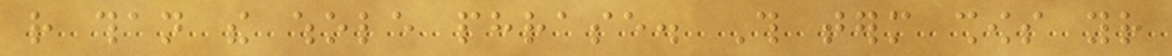rather than the whole phrase. This term shows your
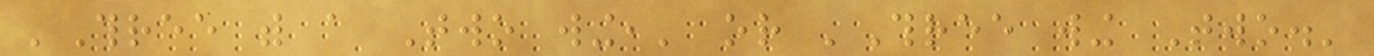'Three with a Two wing,' or 'Three wing Two.'
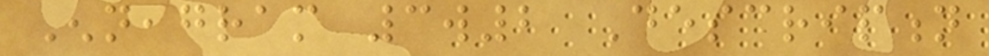Enneagram 3w2 Description
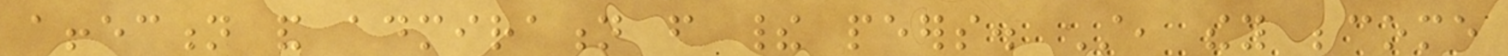affection and admiration from their peers. Still, they become
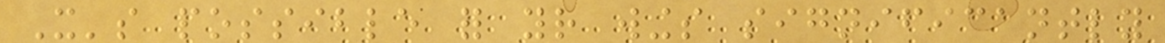It's possible for your wings significantly
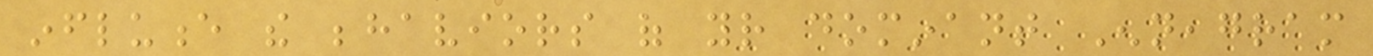influence the behaviors of your dominant Enneagram
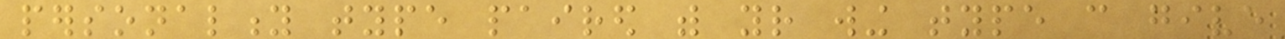personality type paired with your wing type can give
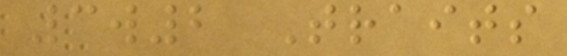3w2 Traits
